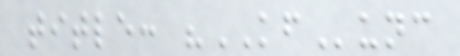title: "KFunc
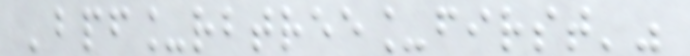'bpf_rbtree_first'"
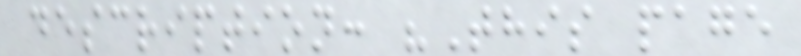description: "This page
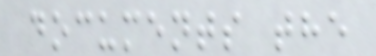documents the
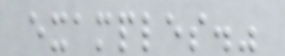examples."
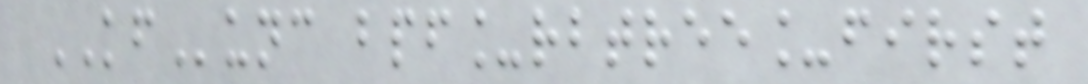KFunc bpf_rbtree_first
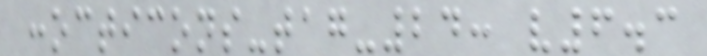:octicons-tag-24: v6.3
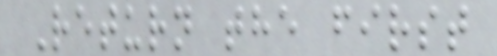Return the first
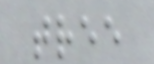tree
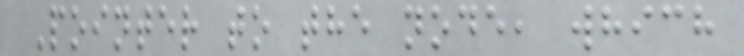Pointer to the node, which
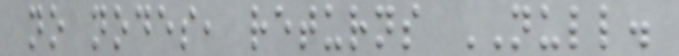no nodes, returns NULL.
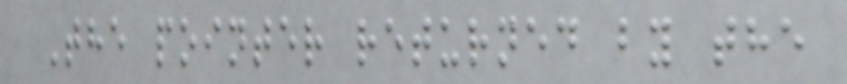The pointer returned by the
